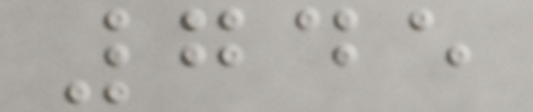745
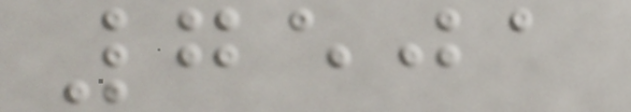7501
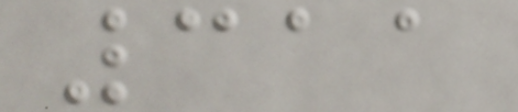311
